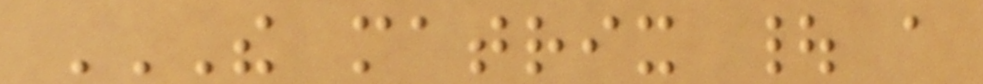THE MATRIX | A
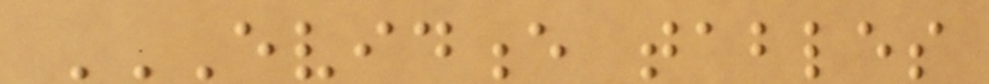EVIDENCE TABLES
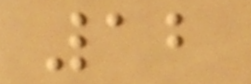12
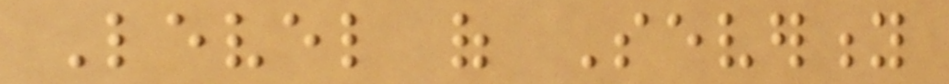Level of Severity
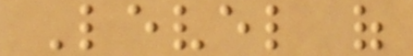Level of
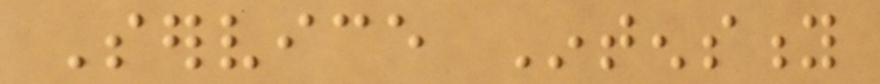Service Intensity
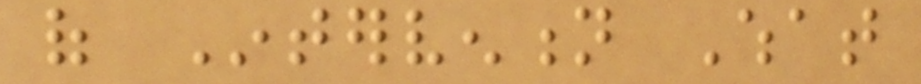of Intervention What
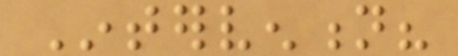Intervention?
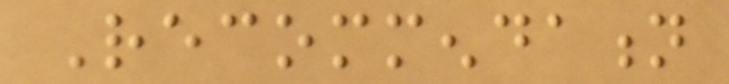Recommendation
